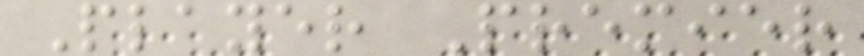Player Premier
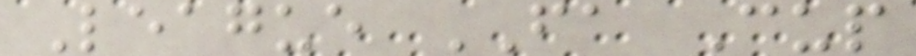League FA Cup
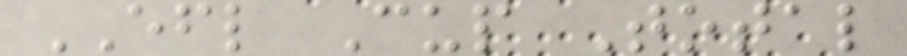EFL Cup Total
